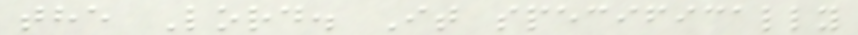the Lord. It specifically
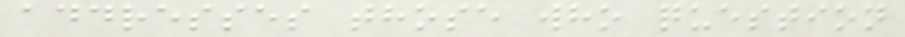addresses those who question
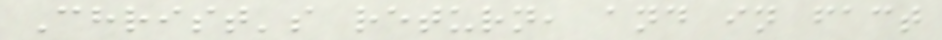Christ's return, and in fact
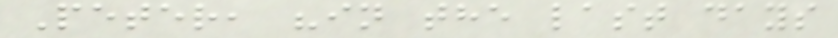Peter, "in the last days
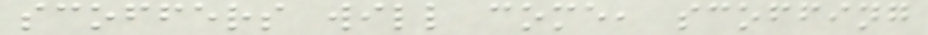scoffers will come, scoffing
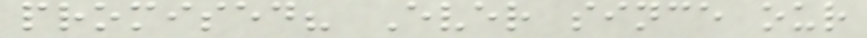promised? Ever since our
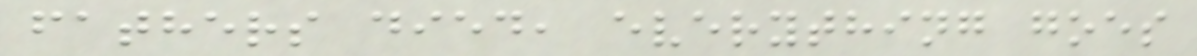fathers died, everything goes
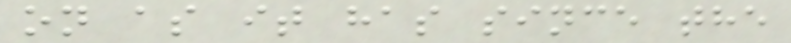on as it has since the
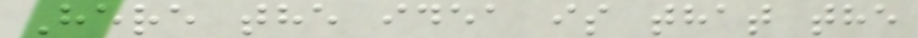Here the idea is that the
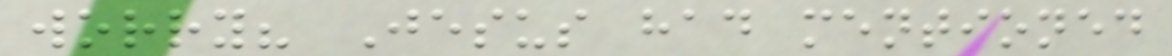worry? Jesus had mentioned
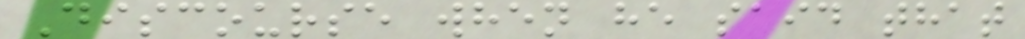Discourse when he said that
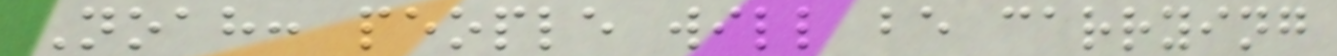Noah: people will be carrying
